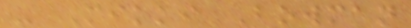- Mikki Bowman
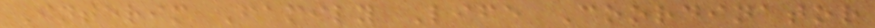Interim Family Life Coordinator
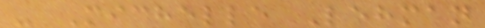- Michelle Lehman
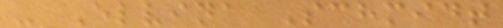- Elvina Schmidt
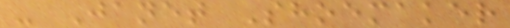- Janet Shoemaker
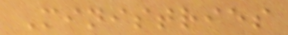Ministries
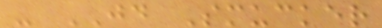- JD Smucker
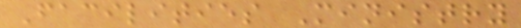Facilities Ministry
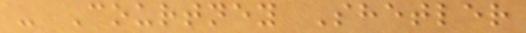- Courtney Shetler
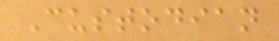Custodian
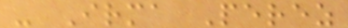- Irma Perez
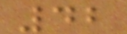42
